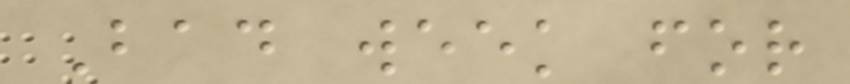Bad week for
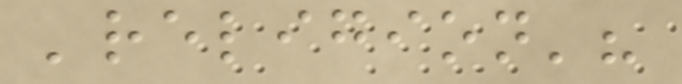'religion'?
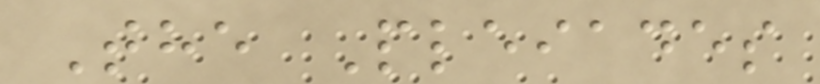The Pleiades
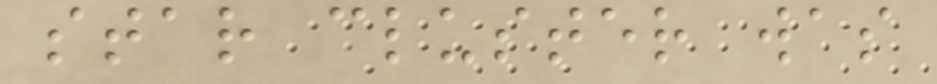star cluster was
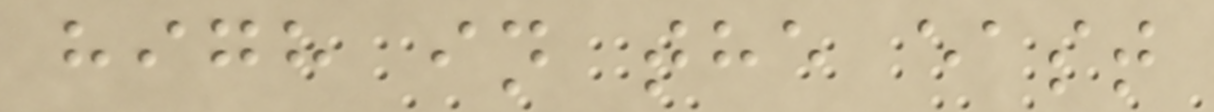high in the east
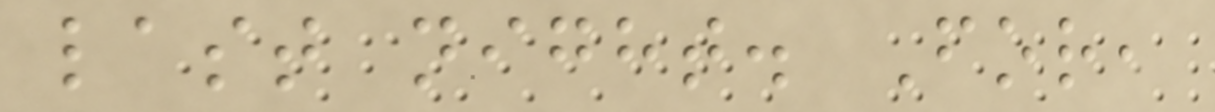last night. For,
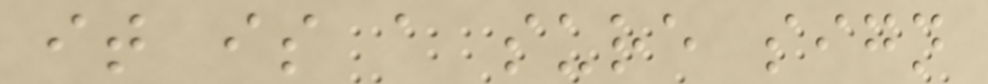it is a sure sign
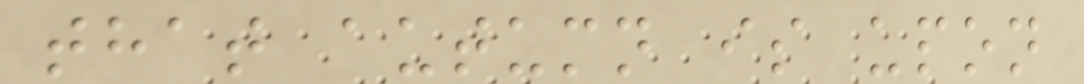that autumn is upon
